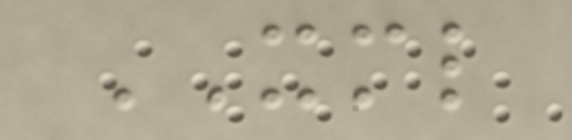XML
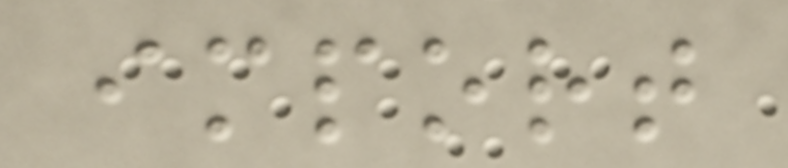import
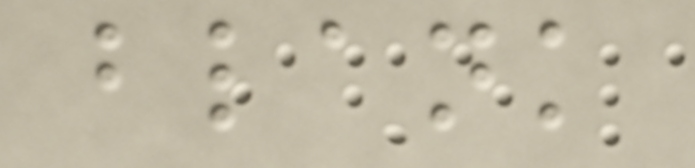blank
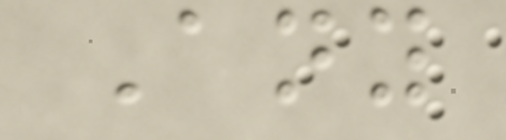Any
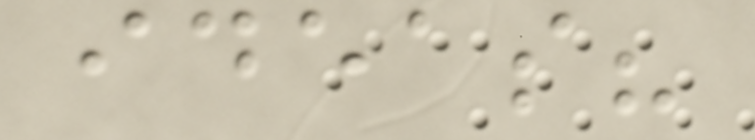ideas?
